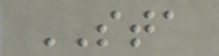STA
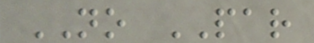NO PAR
